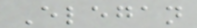Elegan
